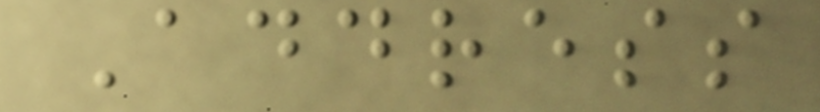Address
